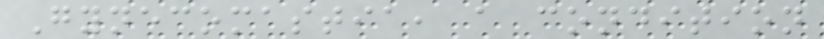Gynecomastia, a condition
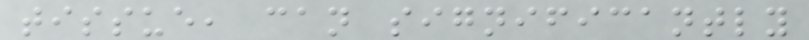tissue, can significantly
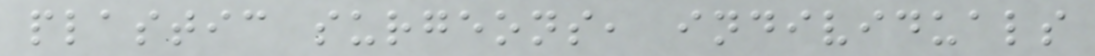plastic surgeons, individuals
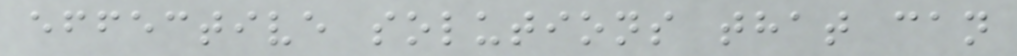effective solutions that can
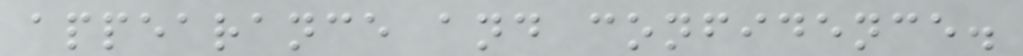appearance and confidence.
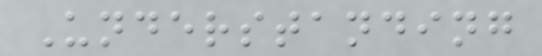Understanding
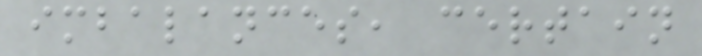imbalances, certain
